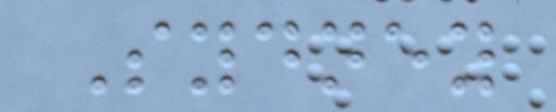Sydney
